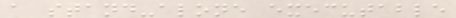a stand-alone executable
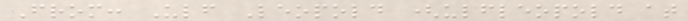From: Ulf Leopold (ulfleopold at
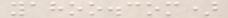yahoo.com)
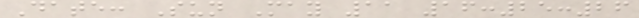Date: Sun May 11 16:25:26
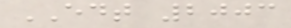EDT 2003
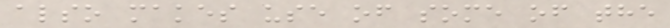also makes use of some of the
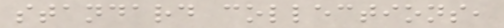standard collections,
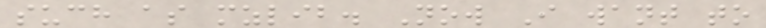such as mzlib. Now I want to
